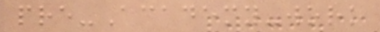pre-Academy-work
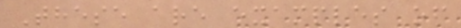These are examples of
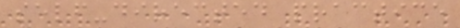self-directed practice
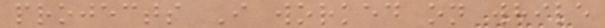projects I worked on while
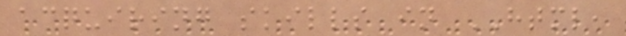acquiring skills in HTML,
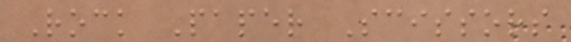Rock Paper Scissors
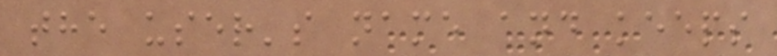the user's name and keeps
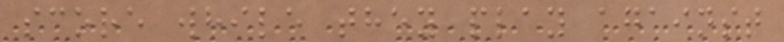score while they play against
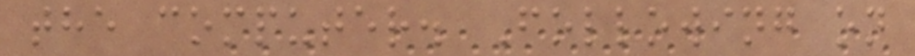the computer. Following on
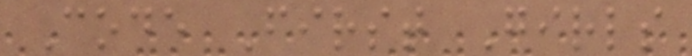Code First Girls
